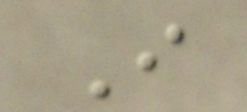I
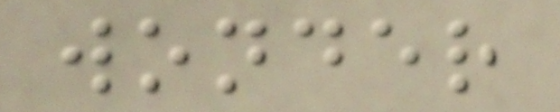wonder
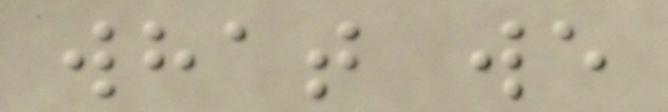what we
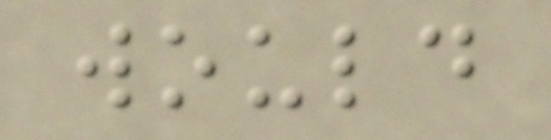would
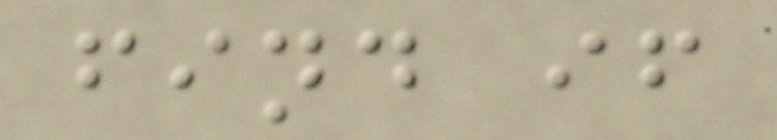find if
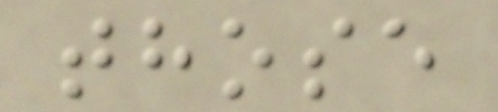those
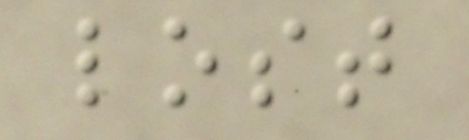lost
